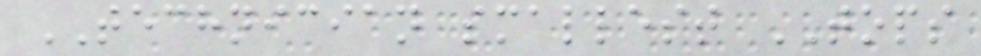TECHNICIAN smallest TOPS
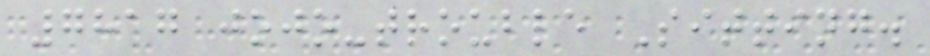7817 jojo-trouble Sitting.
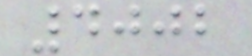4002
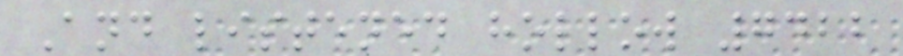And listened hollow 7422
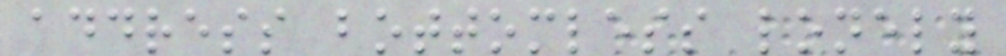address bottomless lonely
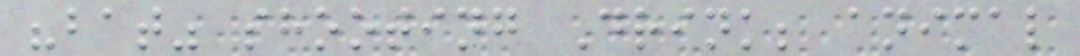"bat" shooting Drink; animal
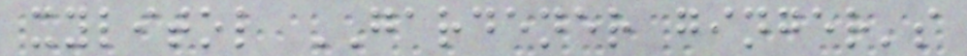xylitol GARDENER ginger's
